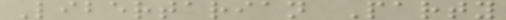Libertarian Party
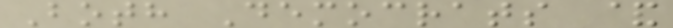Both Democrats &
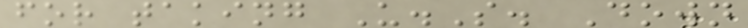for taking U.S. Down
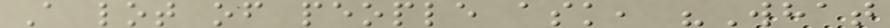A lot of people ask, "What
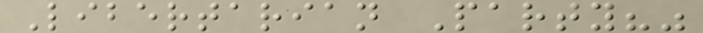Libertarian Party?"
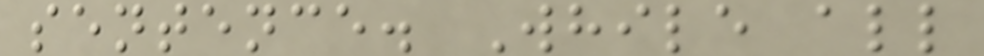sentence. While all
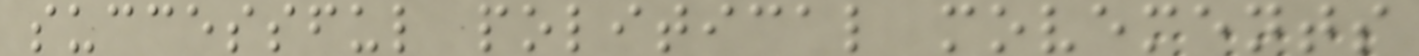successful political movements
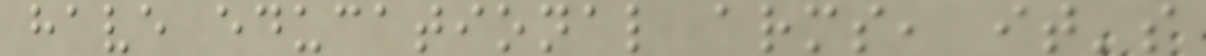have educational arms, it's
